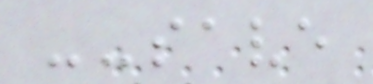--save
